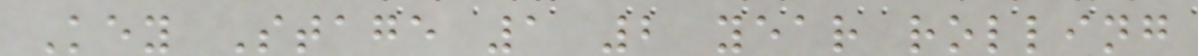Key Stage 1 2 year rolling
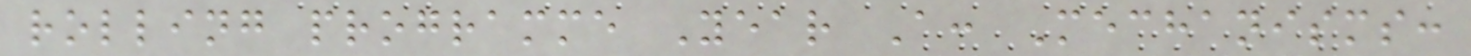rolling programme Year A: Mechanisms:
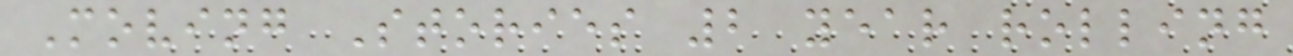Moving Stories 2 year rolling
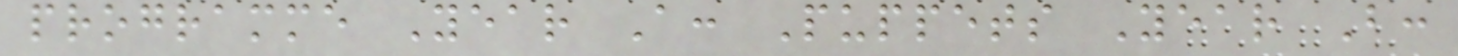programme Year A: Puppets Year B:
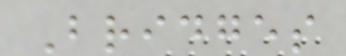Bridges
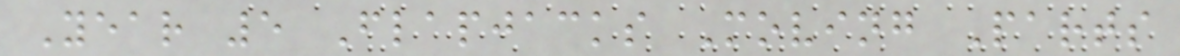Year 5 Flapjacks Moving Parts
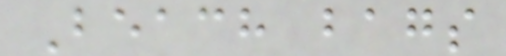Beach bags
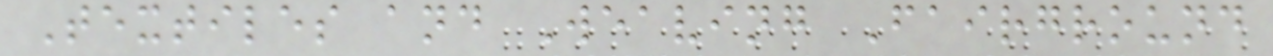Textiles and Weaving Fairground
